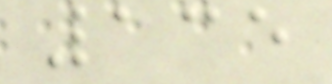135
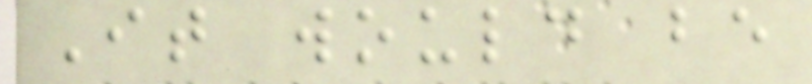It would be
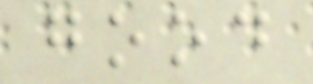good
